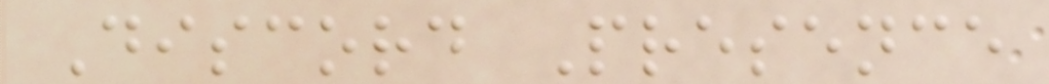Discord Presence
